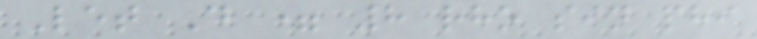Let D = 8 rho sin phi
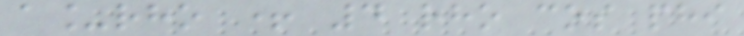a_rho + 4 rho cos phi
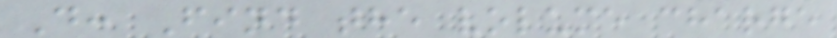D: Find the volume charge
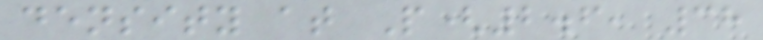density at P(2.6, 38
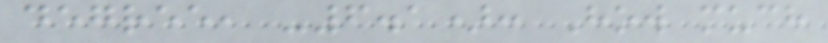degree, -6.1): How much
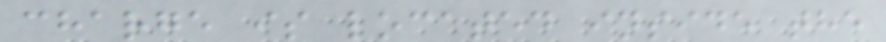charge is located inside the
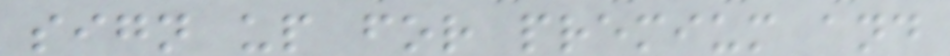sign up for premium and
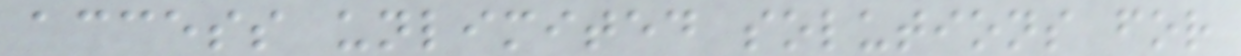access unlimited solutions for
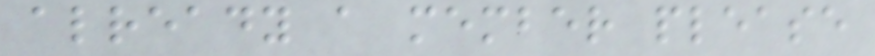already a member please
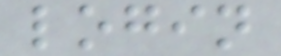login
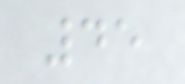45
